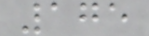175
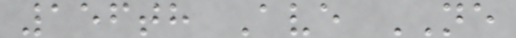156th Ave NE
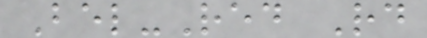Bel-Red Rd
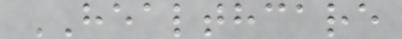HEALTHCARE
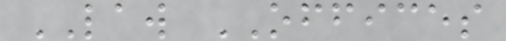LAW OFFICES
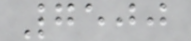7500
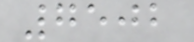7502
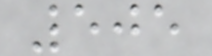505
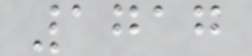1717
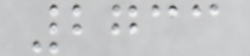2733
